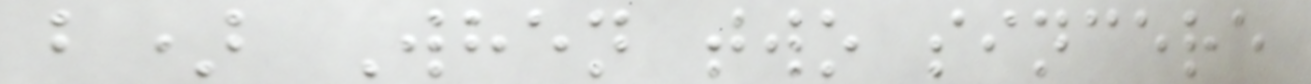b) When two sincere
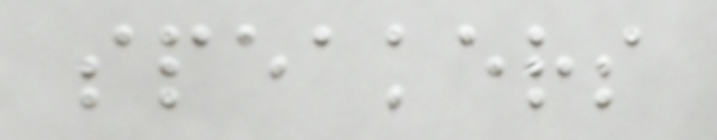speakers
